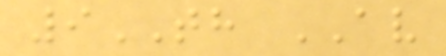9TH AV
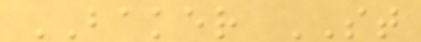BAKER ST
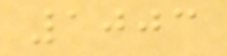1003
